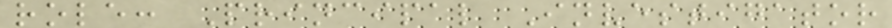role: Principal Investigator
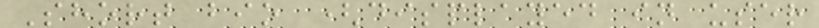Short bio (displayed in user
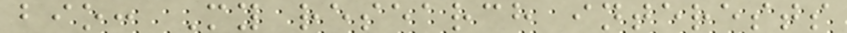bio: My research interests
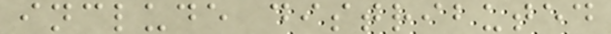include distributed
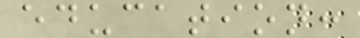education:
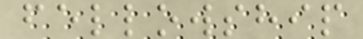fellowship
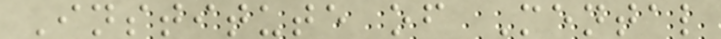Institute of Mental
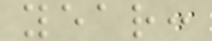year:
